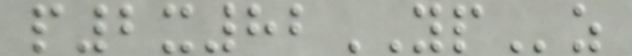p2x82YPz
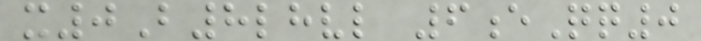x0B8lhvl 6eQq0
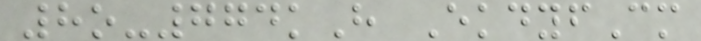8o-774kH EkdyfCm
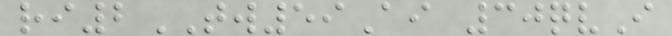ri2TW59Ai 30qvI
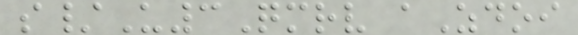s/U3Qmrv aZdoi
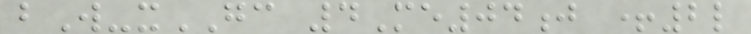bW-xGC 4Me04j +2l
